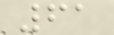61
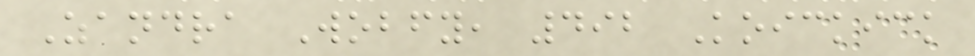Zandra Wobfy, 492 Koickick
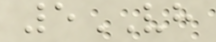5VH
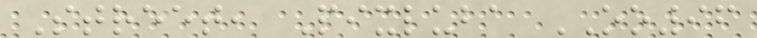Street, Pixluba OO96
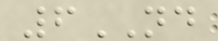6ND
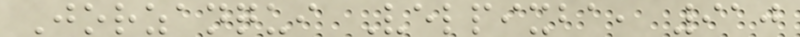Jorzanqui Velpixba, 910
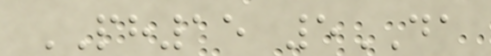PH15 5DA
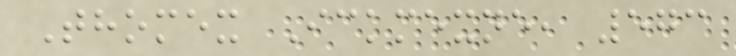Thomex Ickmexne, 573
